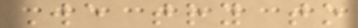We try to
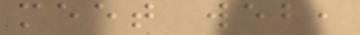meet web,
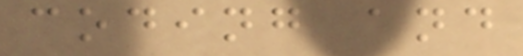coding and
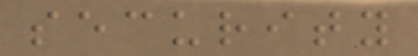security
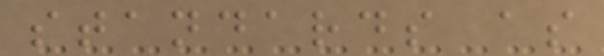standards as
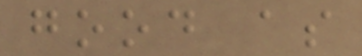good as
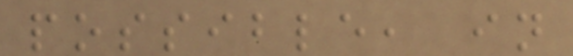possible, in
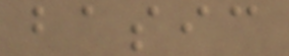basic
